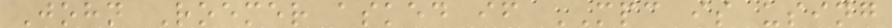John Roemer asked if MPC is using
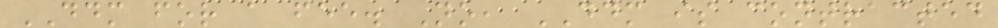DDM for a fee. No, DDM is contracted
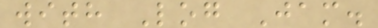with Log Jam.
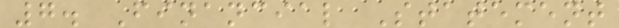7. Financial Statement
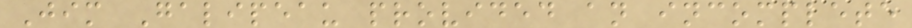Jim Galipeau provided an incomplete
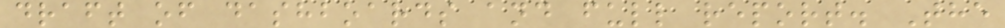draft of dashboards and full report. The
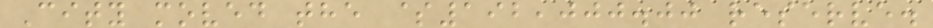City moved the $192,000.00 reserve.
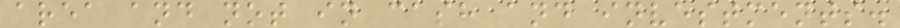area and not in cash and investments.
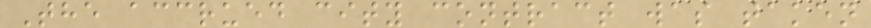The accrued city contract was taken
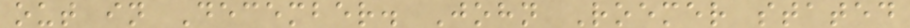out in December. John Roemer stated
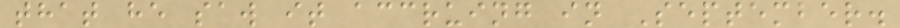that he saw it accruing in September.
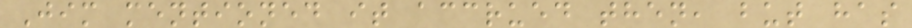Jim mentioned it accrued then, but has
